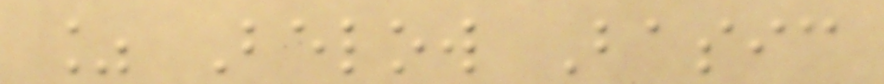% Below Basic
